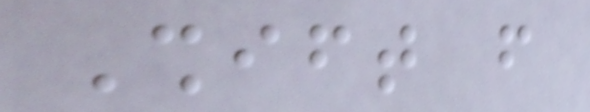Shift from
